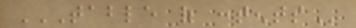TABLE OF CONTENTS
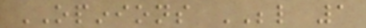OPINIONS BELOW 1
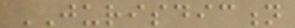JURISDICTION
